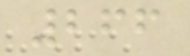266
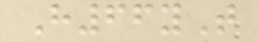H66yT
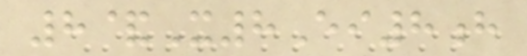8&X8Ei8h
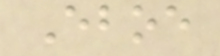Eboe
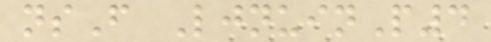nsF LjnuinP4
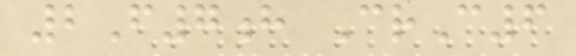2F7h CrC6
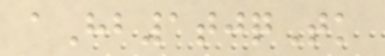aHb1tjqTk
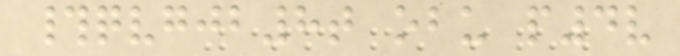#qvgjb8t obu p4v
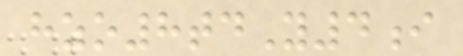hzo8tdY4i
